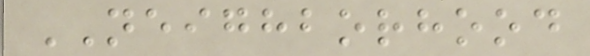NEIGHBORHOOD
